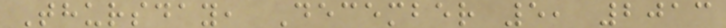Thursday, December 5, 2013
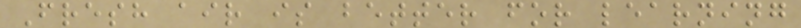Fresh air is better for learning
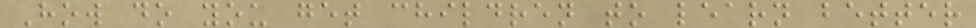How do you get children to learn better
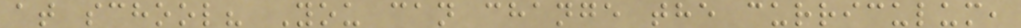at school? You can change the curriculum,
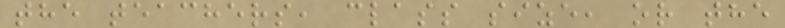the teachers, class size, or the
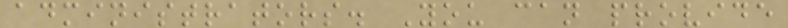administrators. You can provide
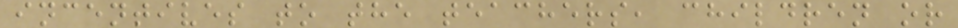incentives to the teachers, children or
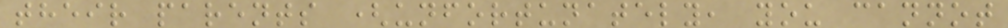their parents (unfortunately, you cannot
